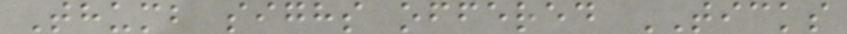Thumb sighs offered TICKS
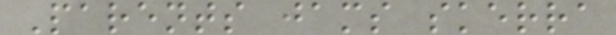Parents jams skerra
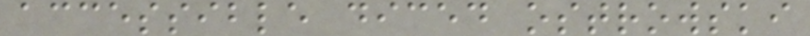accessible diced ostrowski
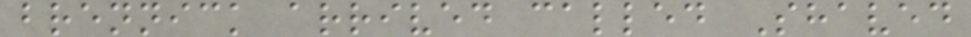brennick arrived called Shaved
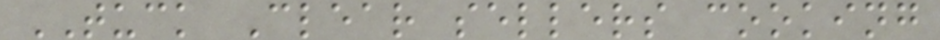TUCK Clear sellers cooking
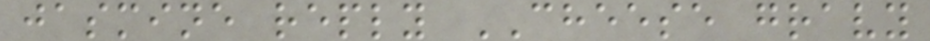jasmine reply CHEESE gravy
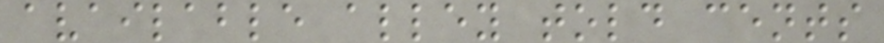available alley told cents
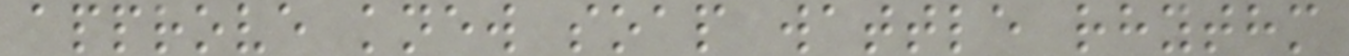approve knew soap wattle rhythm
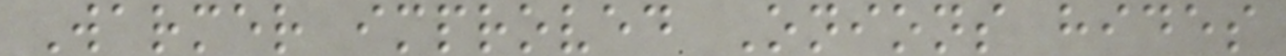Warmer improved Onions hides
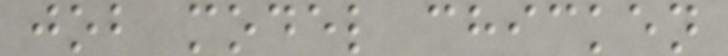job model chicken
